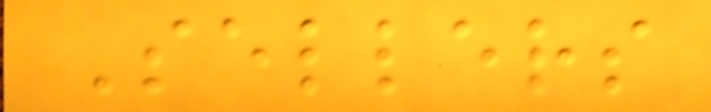Sellers
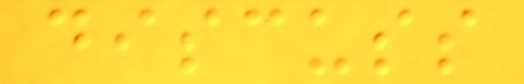discuss
